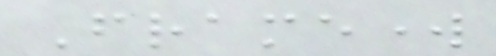Framework
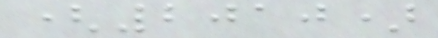(2010)
